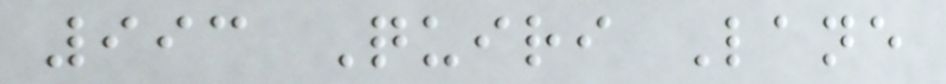993 Quiri Lane
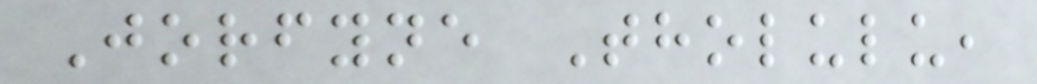Jorfyne Tholulu,
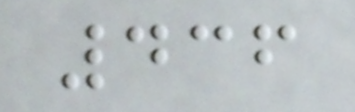436
